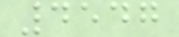4547
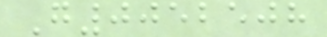G0052508
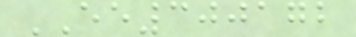EE300172
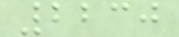2230
